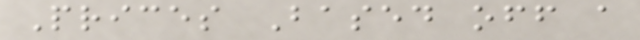Prices Based off a
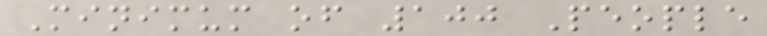Minimum of 100 People
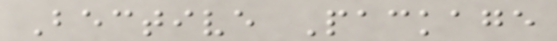Bective Package
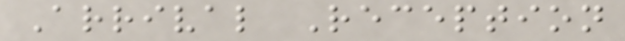Arrival Reception
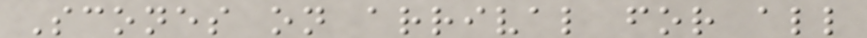Scones on arrival for all
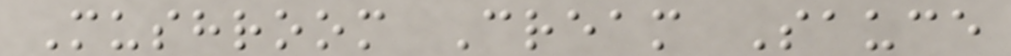Mushroom Cream Sauce
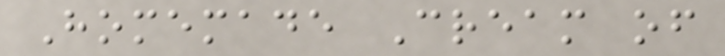Homemade Cream of
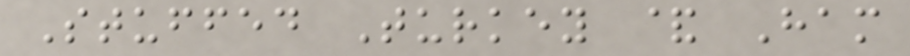Stuffed Turkey & Ham
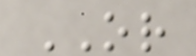OR
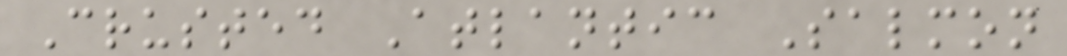Crusted Atlantic Salmon
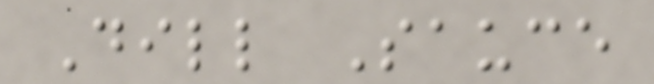Dill Sauce
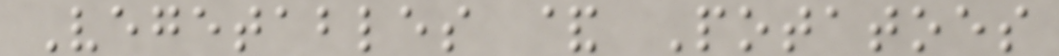Vegetables & Potatoes
